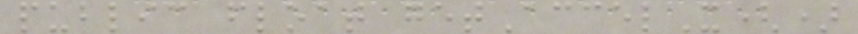public float getAccelX()
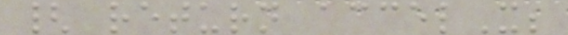{ return accelX;
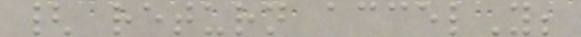{ return accelY;
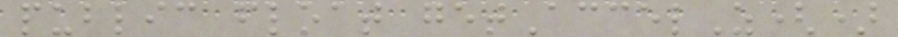public float getAccelZ()
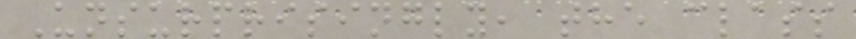Unsurprisingly, the class
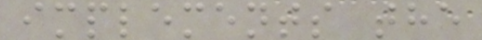implements the
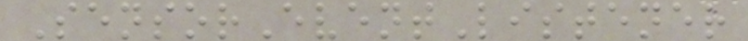SensorEventListener
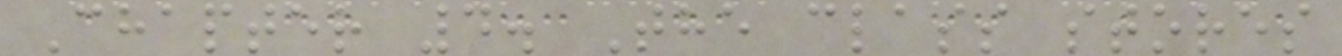Chapter 4. The class stores
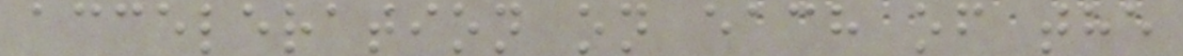acceleration on each of the
